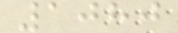1080
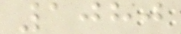1080
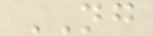NG
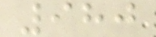980
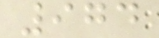974
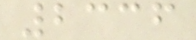2336
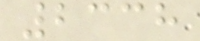2338
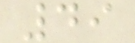49
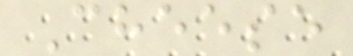Cheese
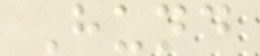Hund
